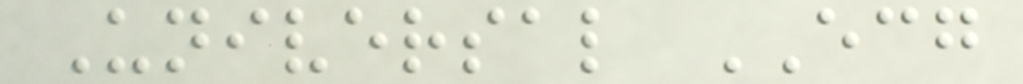Universal ECG
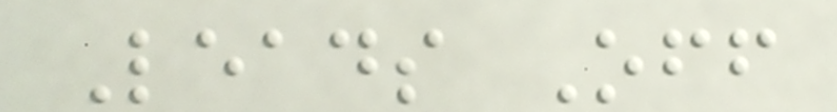Leads Off
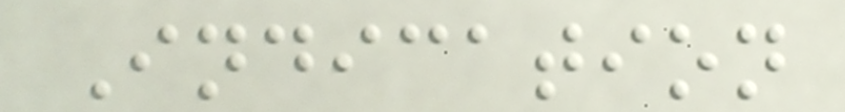Indication
